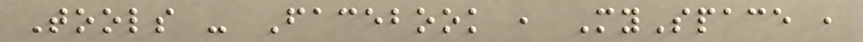Tools - Facebook , MySpace ,
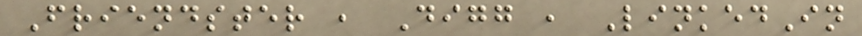Friendster , Digg , LinkedIn
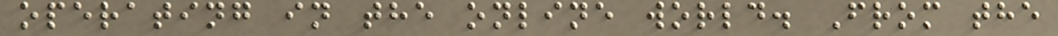operating in the online world. From the
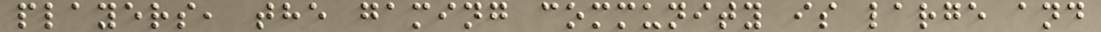players, the gaming community is large and
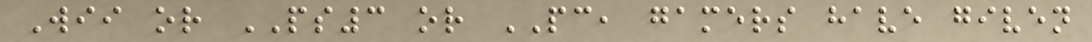Wii or PS3 or PC, gamers have given
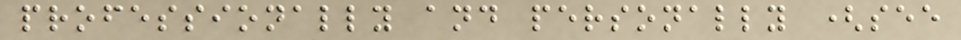professionally and personally (see
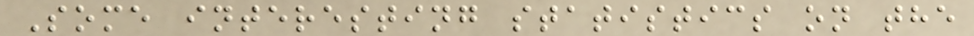Some interesting statistics on the
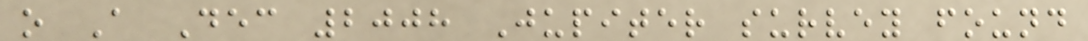o A Dec 2008 Jupiter survey found
